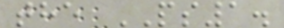the PS1.
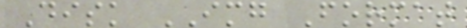Disk IMG Format
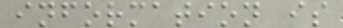information is
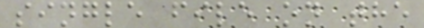single file on the
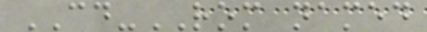CD-ROM named
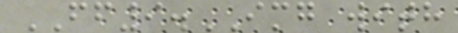FF9.IMG with
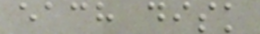each disk
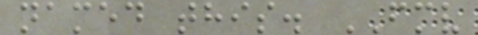named this. FMV
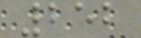252
